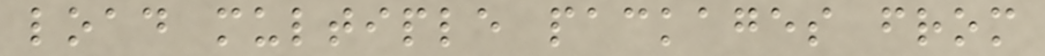load multiple packages from
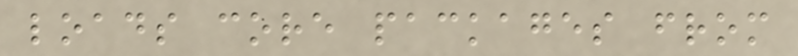loads core packages from
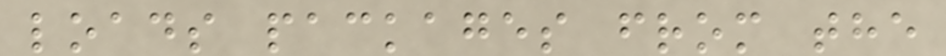loads packages from the
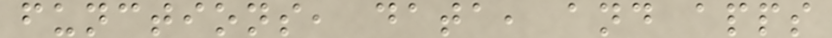functions, data, and apps
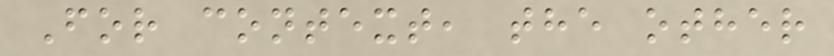For context, the other
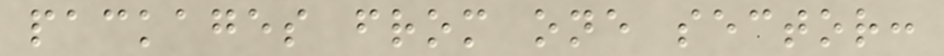packages from one sector:
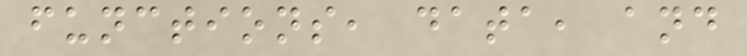functions, data, and
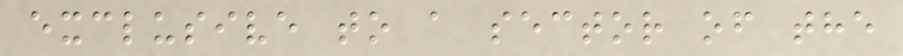exclusive to a sector of the
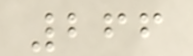266
